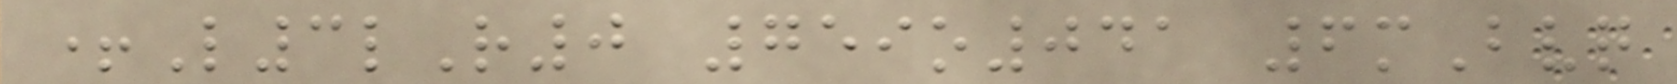+L3lR0 759o041 6mBvq
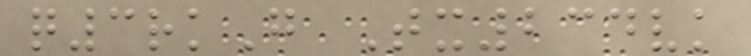q3rkG Tx234vk
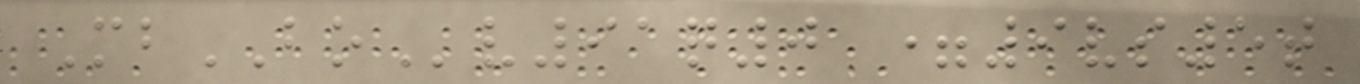MbBOv91q0 =9vs5t
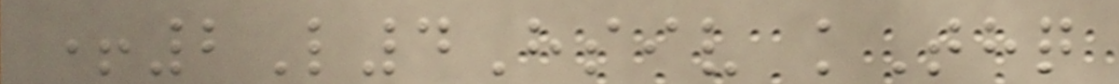+2L4Hsiv kThq
